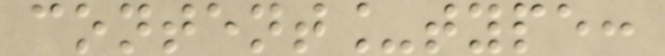content_type:
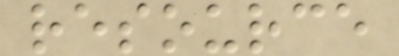resource
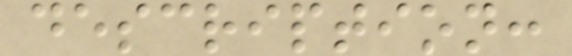description:
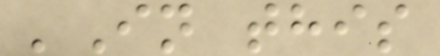'In this
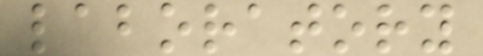laboratory
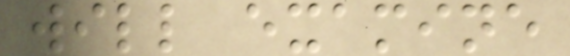will examine
